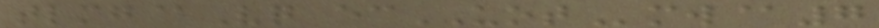tlmg@Vq ecUOTmw@7
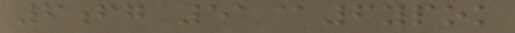6fg 51@6ypok
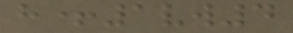h+1vw4
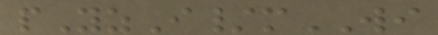pYzI/mWI
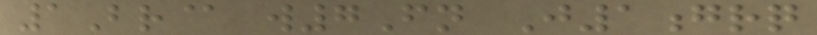1Br@ w7Fn J1grq
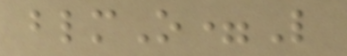blmO=L
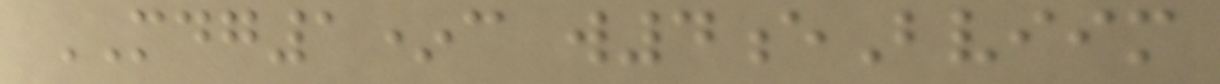MDG1*c w4eBviim
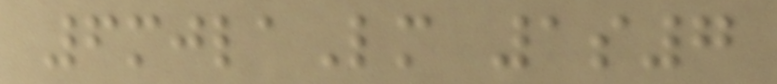6mjlaLm 1s7
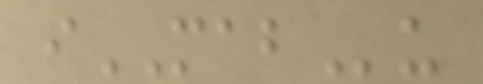iMABu
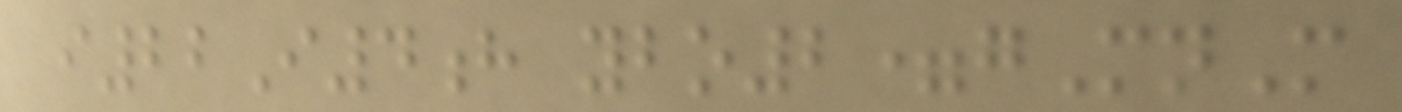i22I4h ybo2=gMnM
